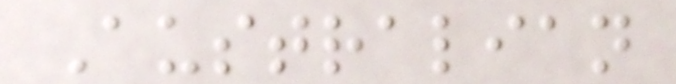Australian
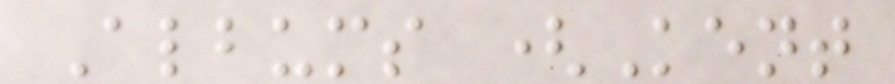Albums (Kent
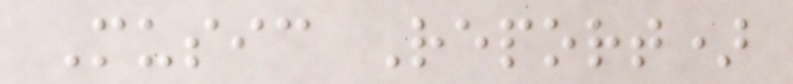Music Report)
